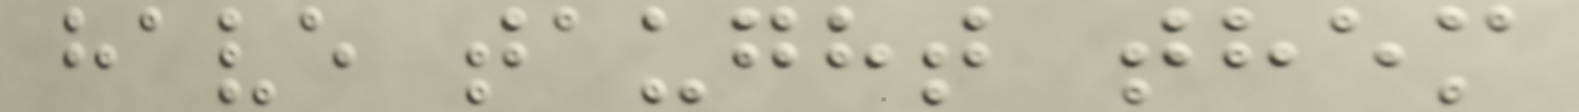have taught them
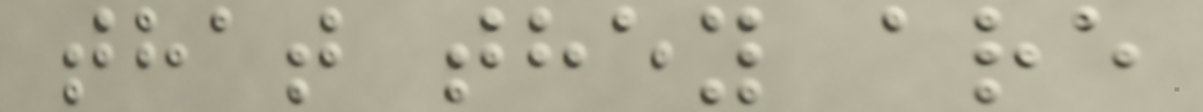that they are
